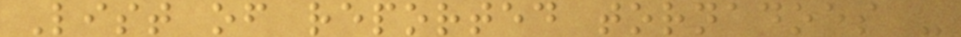List of reported tornadoes -
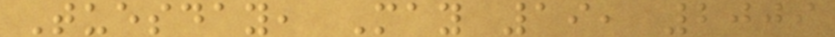Tuesday, May 19, 2009
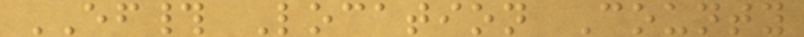EF# Location County
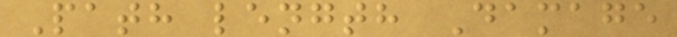Path length Damage
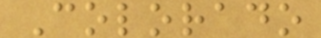Colorado
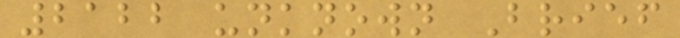2122 unknown Brief
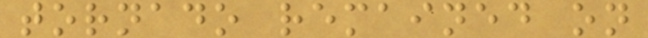tornado remained on
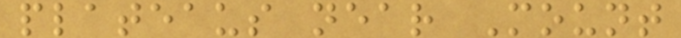plateaus near Mount
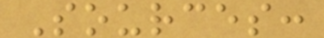Sources:
